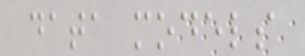data models
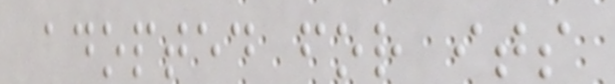adopted for its
